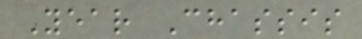Year Chassis
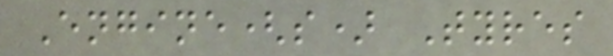Engine(s) Tyres
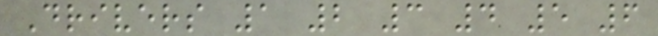Drivers 1 2 3 4 5 6
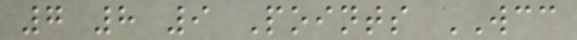7 8 9 Points WCC
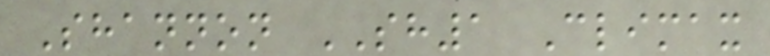Shannon SH1 Climax
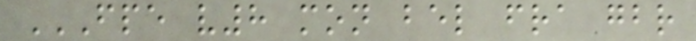FPE V8 MON BEL FRA GBR
